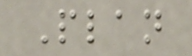Plan
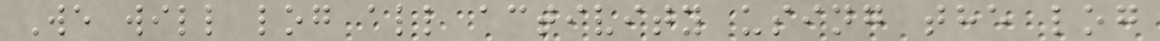We will log all activity using the log
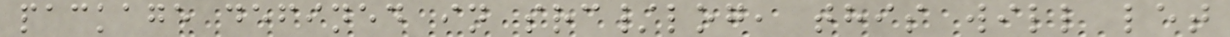package defined in src/log, this will let
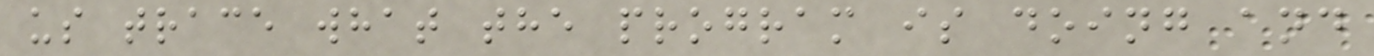us trace what the program is doing and
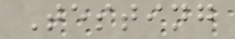Testing
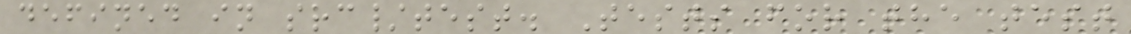defined in src/test. Tests for the test
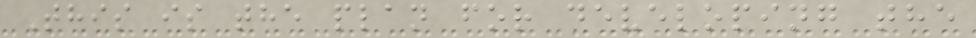This is the plan for developing the
